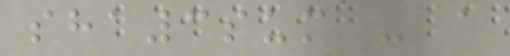sha3sum - a
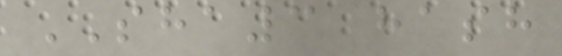SHA3 hash
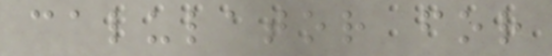calulator for
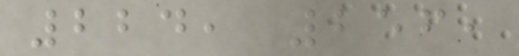224, 256,
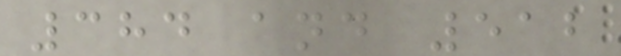384 and 512
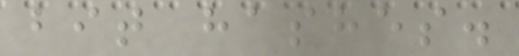bit hashes.
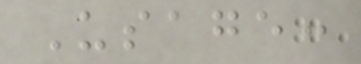Usage:
